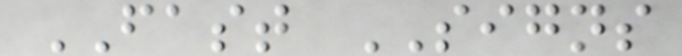FAST SIGNS
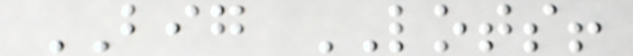BIG LOTS!
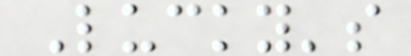Lucky's
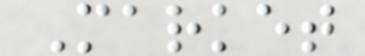Market
